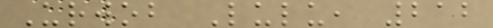Urwob Lulu, 212
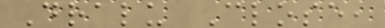Dralu Close,
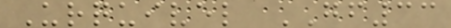Urquivel GF33
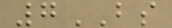7BS
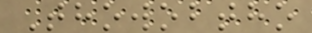Thowobtho
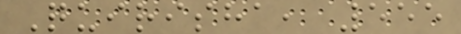Quirisha, 555
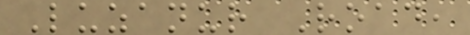Luzanur Road,
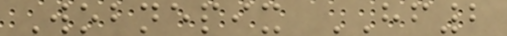Wobnepix HF2
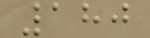180
